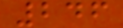246
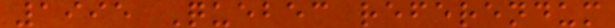1995 Quebec referendum
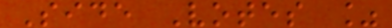Side Votes %
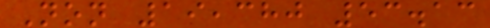Non 19,380 53.13
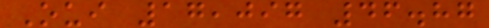Oui 17,097 46.87
